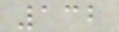132
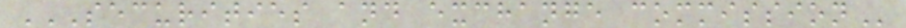SECURITIES AND EXCHANGE COMMISSION
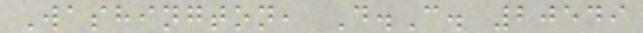Washington, D.C. 20549
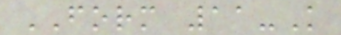FORM 11-K
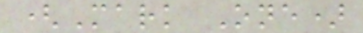(Mark One)
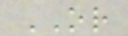OR
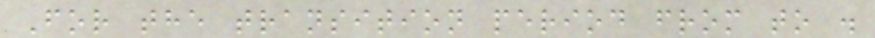For the transition period from to .
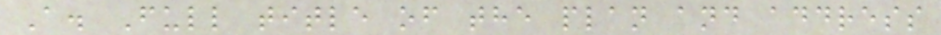A. Full title of the plan and address
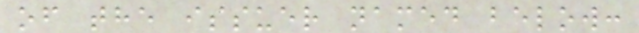of the issuer named below:
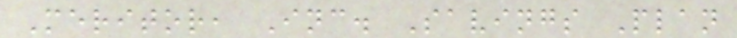Meritor, Inc. Savings Plan
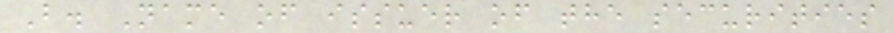B. Name of issuer of the securities
